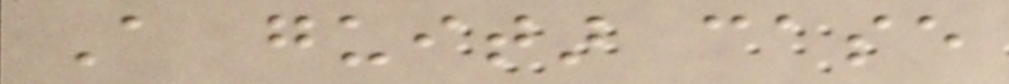A guitar case
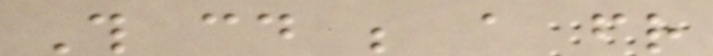This could be a friend
